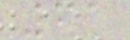61
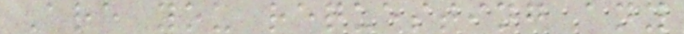Are you requesting any
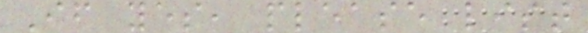If yes, please list
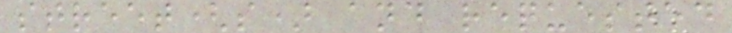street(s) and requested
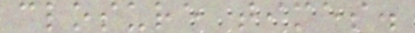closure times.
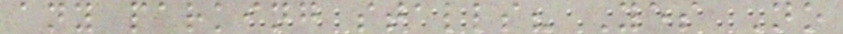any parking stalls? Yes No
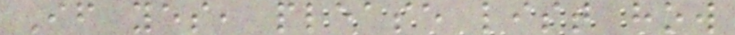If yes, please list how
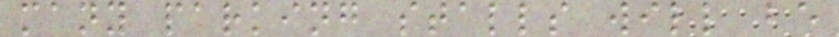many parking stalls will be
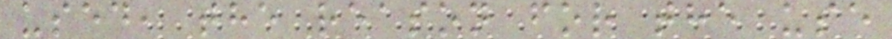used, the reason for the use
